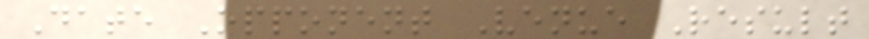Date Opponent Venue Result
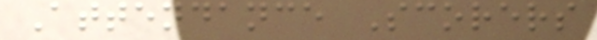Attendance Scorers
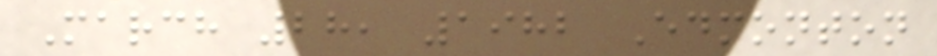March 28, 1982 Edmonton
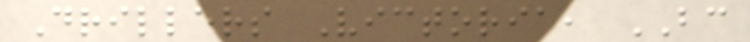Drillers Victoria, BC
